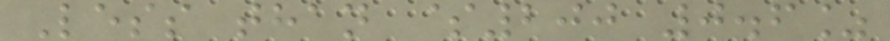Less than $200 0.6%
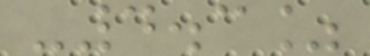-4.3%
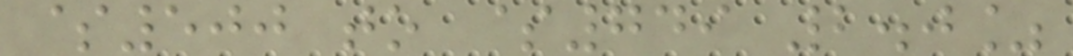$500 to $749 2.0%
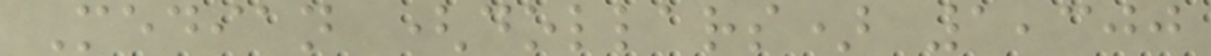Median (dollars) 1,300
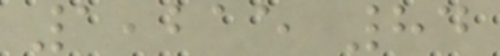1,215 84
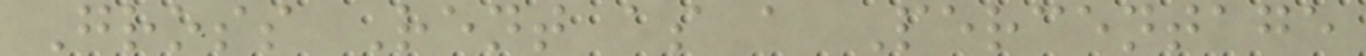Gross Rent as a Percentage
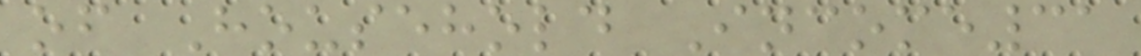of Household Income31
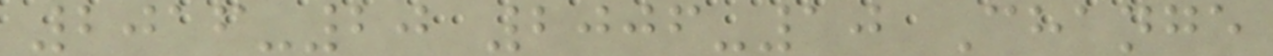2016-20 2006-10 Change
